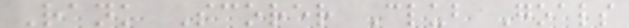Rank Scorer Club Goals
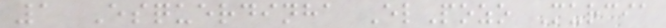1 Esquerdinha ElPozo Murcia
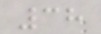38
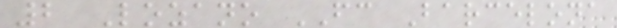2 Lozano FC Barcelona
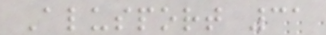Alusport 31
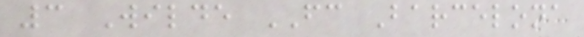3 Wilde FC Barcelona
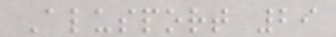Alusport 29
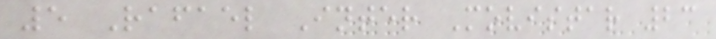5 Rafael Inter Movistar 23
